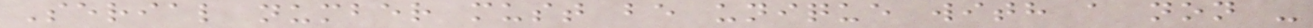Serial number must be unique with a non -
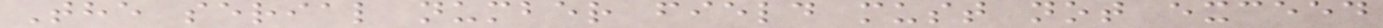The serial number field must not exceed
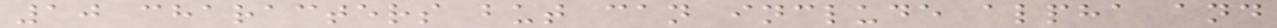10 characters but can include alpha and
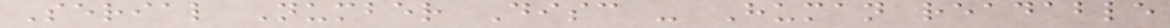Serial Number Disc - Human readable
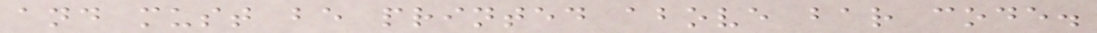and must be printed above bar code.
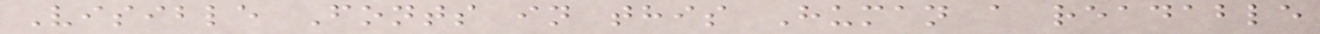Visible Fonts in this Human a readable
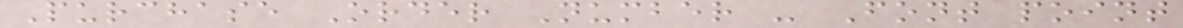Purchase Order Number - Font point
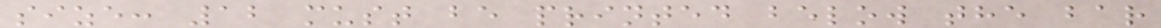size: 12 must be printed below the bar
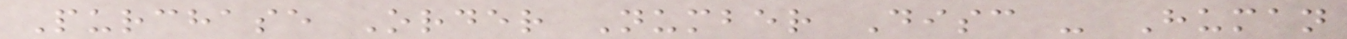Purchase Order Number Disc - Human
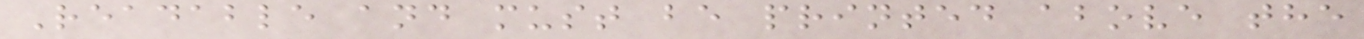Readable and must be printed above the
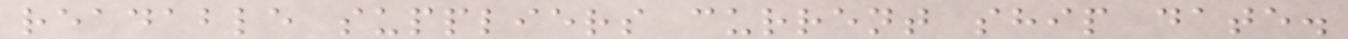readable suppliers current ship date.
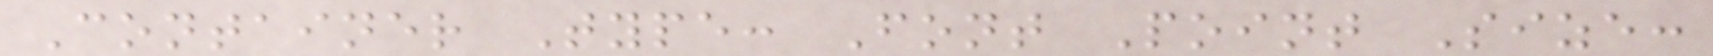Container Type: Font Point Size:
